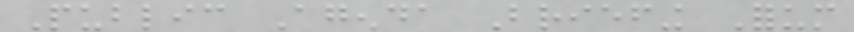Public Agenda Briefing Forum
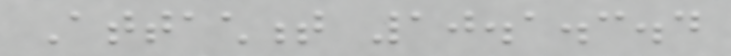Attachment 10.1.3.4
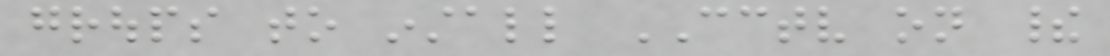groups to install CCTV on their
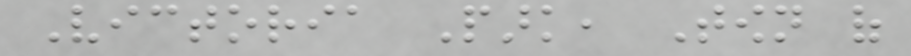Victoria Park, Town of
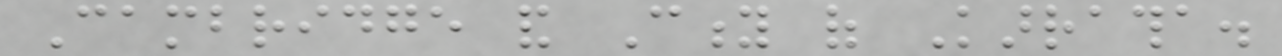Cambridge and City of Karratha.
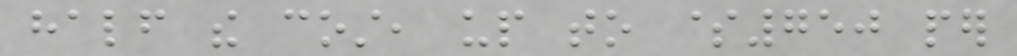half the cost, up to $750 per
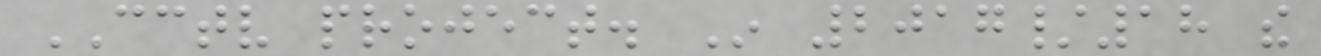CCTV project. In 2017/18 the
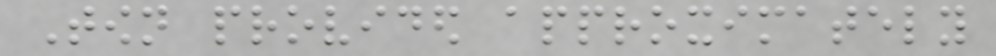Town provided approximately
